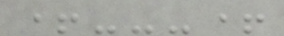+---+
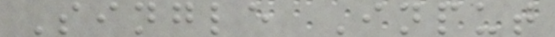Single Input
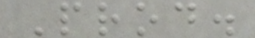Prod.
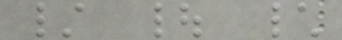/ | \
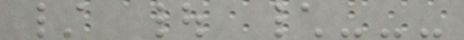/ | \---
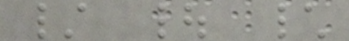/ | \
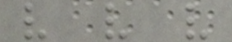v v v
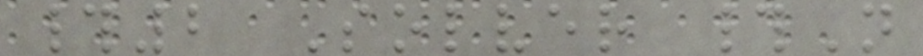#2 Solver #N
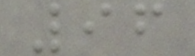96
